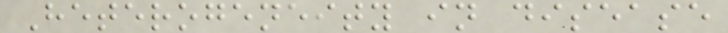Heterogeneity in disease
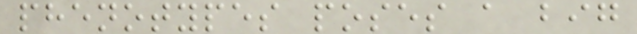phenotypes poses a big
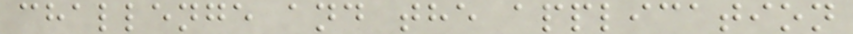challenge and the application
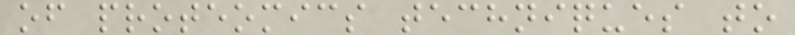of proteomics techniques to
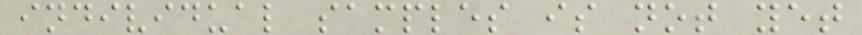individual samples is not yet
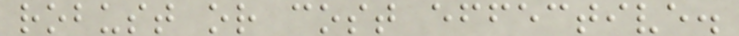robust or cost effective.
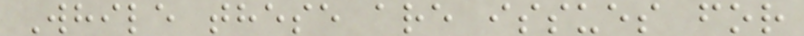While these are issues for
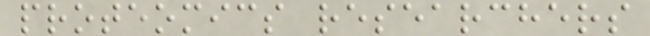proteomics researchers
